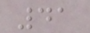41
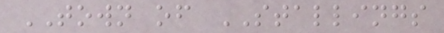TOWN of STALLINGS
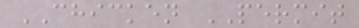CHICKEN PERMIT
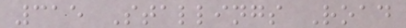315 Stallings Road
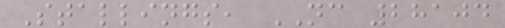Stallings, NC 28104
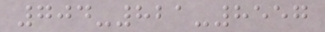704-821-8557
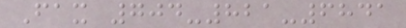Fax 704-821-6841
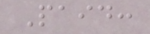Paid:
